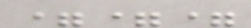===
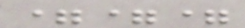===
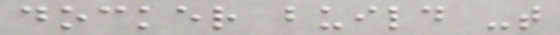docker build -t
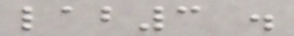lab3 .
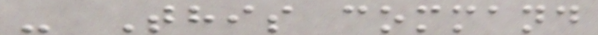- This command
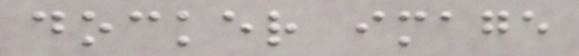docker image
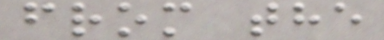from the
